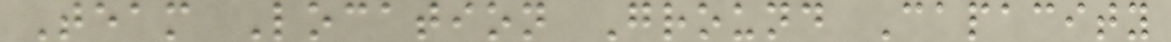Team Location Ground Capacity
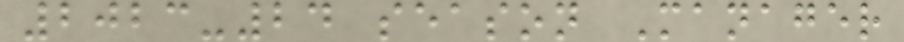2023-24 season Manager
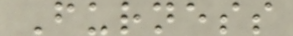Furness
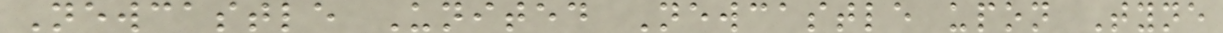Newcastle United Newcastle upon Tyne
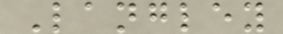Langley
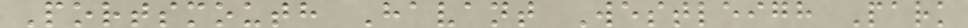Portsmouth Havant Westleigh Park
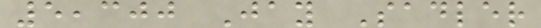5,300 Jay Sadler
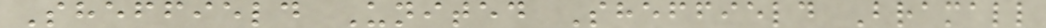Sheffield United Sheffield Bramall
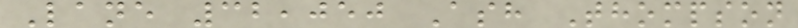Lane 32,050 Ash Thompson
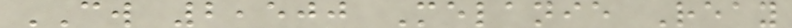CW 2,500 Melanie Reay
